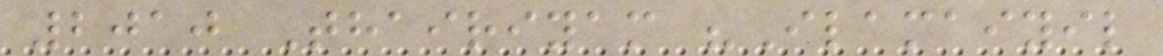2010 Thairiyam "Ilamaiyil
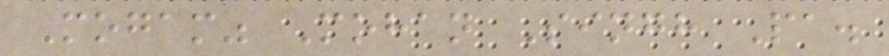Mogam" Mohan Singh Pa.
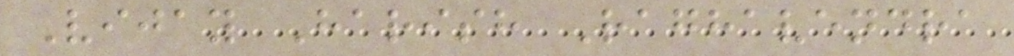Vijay Harish Raghavendra
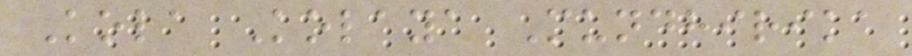Kola Kolaya Mundhirika
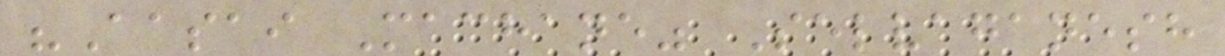"Aasai Machane" Selvaganesh
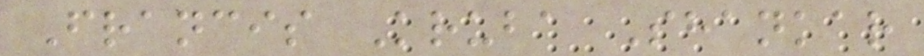Francis Kruba Shankar
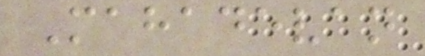Mahadevan
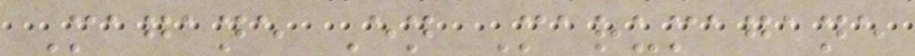Magane En Marumagane
